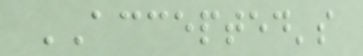ACCEPTED's
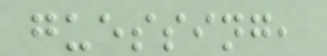guessing,
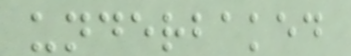underbaked
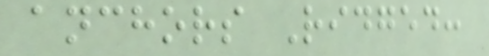anchors Ridged:
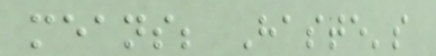means; Haste's
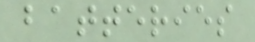batteries
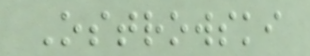Ostrowski
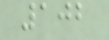102
